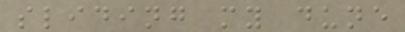sliding my dune
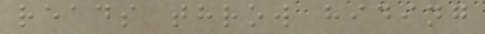reads throw hiding
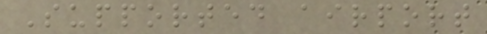Supported airport
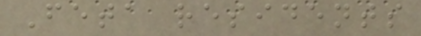Feta residents
